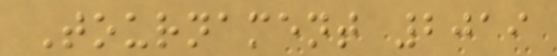Tournament 2019
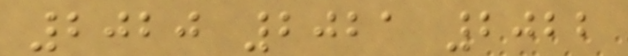2020 2021 2022
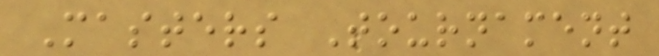Masters Tournament
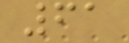61
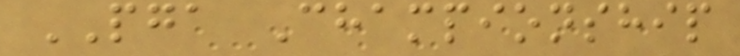PGA Championship
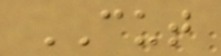CUT
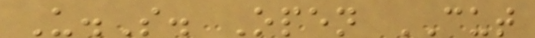U.S. Open CUT
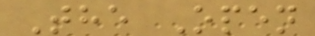The Open
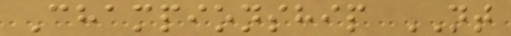Championship NT
